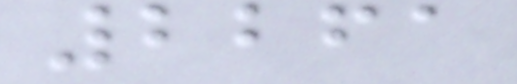2261
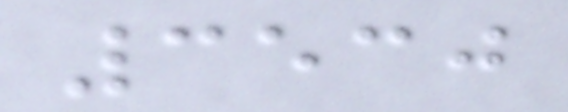3530
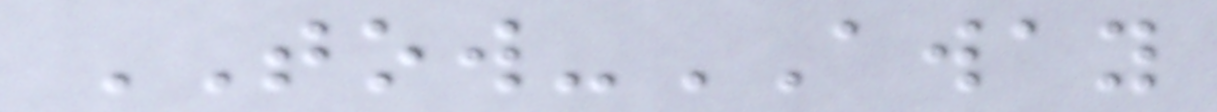TOW-AWAY
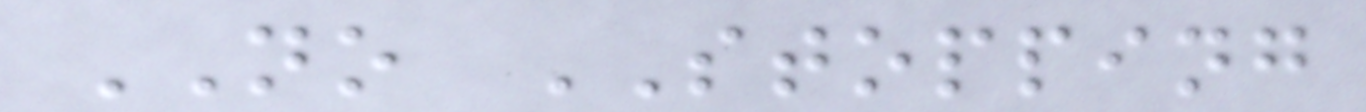NO STOPPING
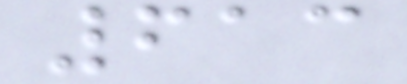613
